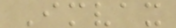Imvax
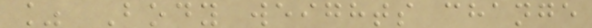% Body weights change
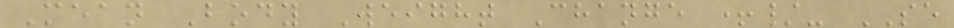Mean Body Weight Change +/- SE
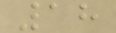18
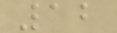12
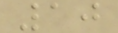10
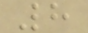8
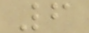6
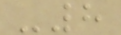-8
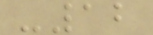-12
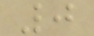0
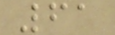61
